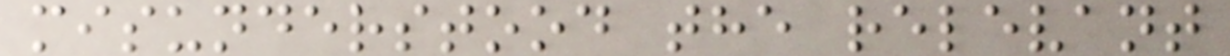misunderstood the relevant
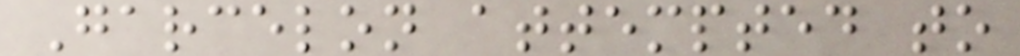Garcelon attempted to
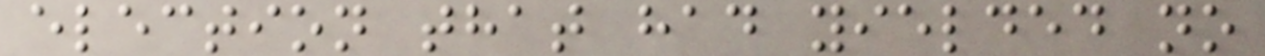election that had yielded no
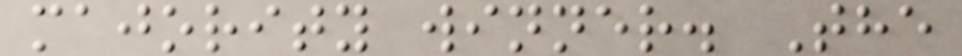majority winner. The
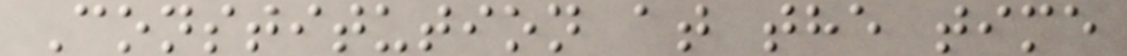Constitution at the time
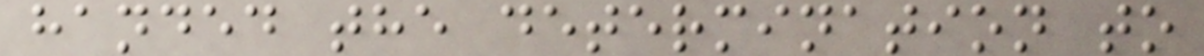handed the determination to
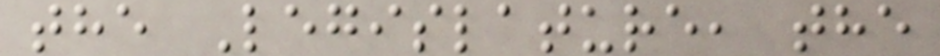the Legislature, the
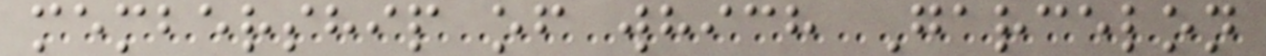membership of which Garcelon
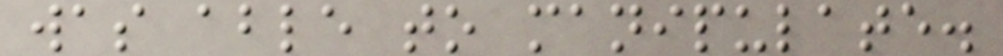was able to manipulate.
